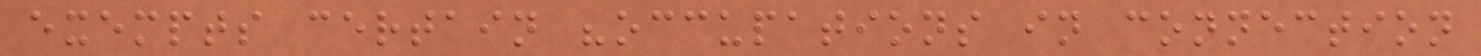exempts certain "occupations in connection
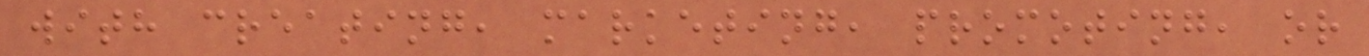with creating, marketing, promoting, or
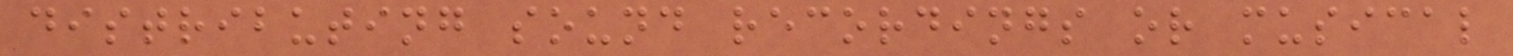distributing sound recordings or musical
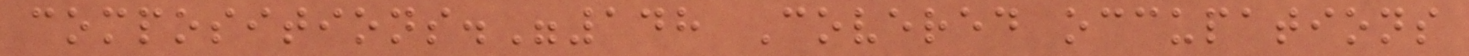compositions."148 Covered occupations
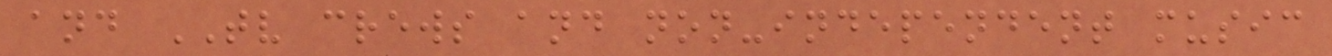and TV crews and non-independent music
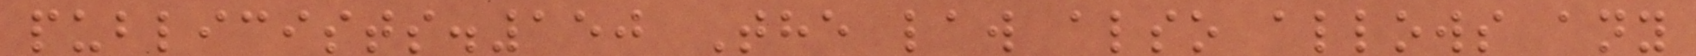publicists.150 The law also allows any
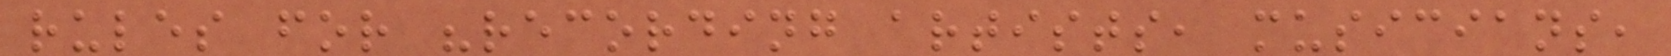rules for "recording artists, musicians,
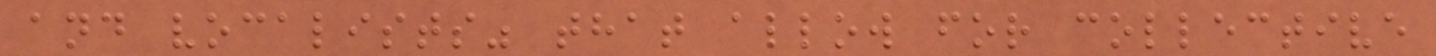and vocalists" that allow for collective
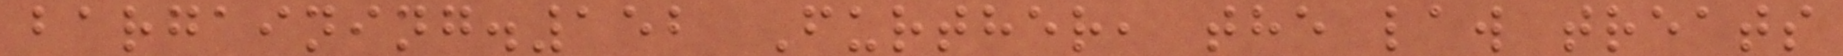bargaining.152 Further, the law treats
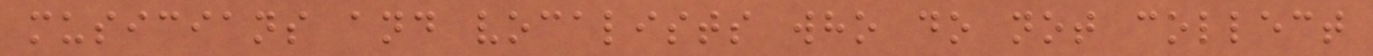musicians and vocalists who do not collect
